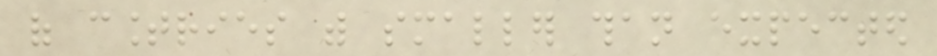of countries with smaller than expected
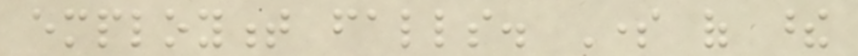employment falls. Some of these
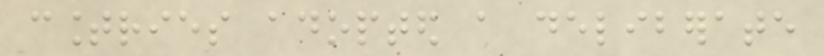countries adopted a deliberate
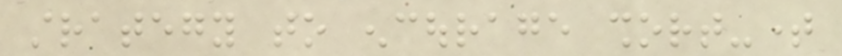strategy to encourage short-time
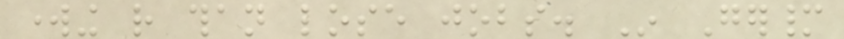working rather than lose jobs. In Germany
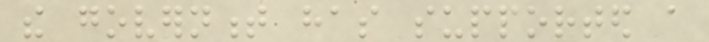the government has supported a
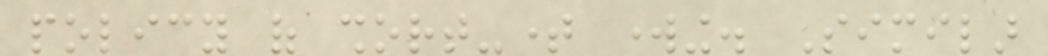policy of short-time working. Similar
